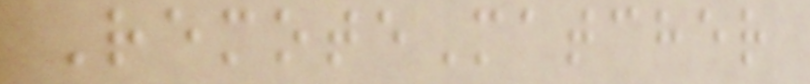RemoteMatcher
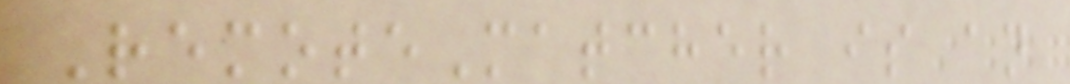RemoteMatcher is an
